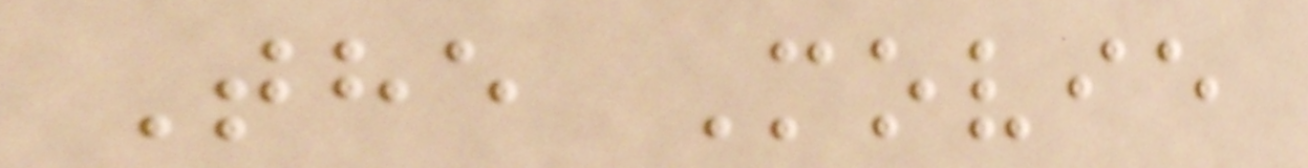The Movie
